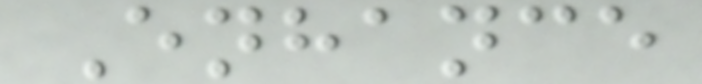Enhance
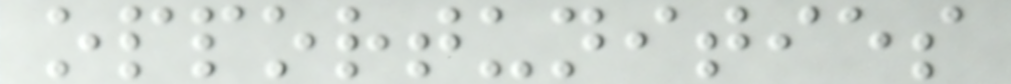opportunities
